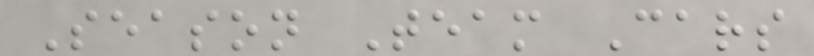Season Team Cars
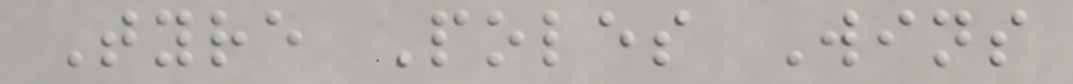Tyre Poles Wins
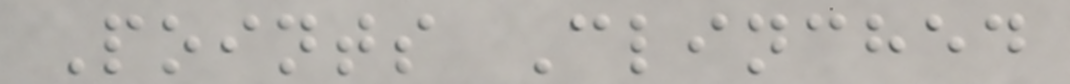Points Clinched
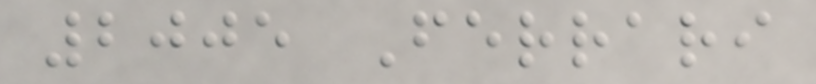2005 Ferrari
